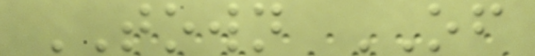TOWN OF
